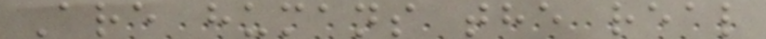Are humans the real
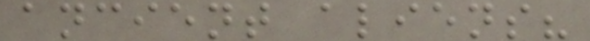ancient aliens?
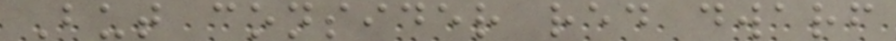But consider red dwarf
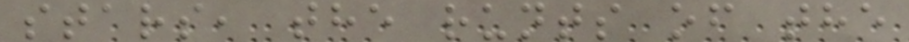stars, the runts of the
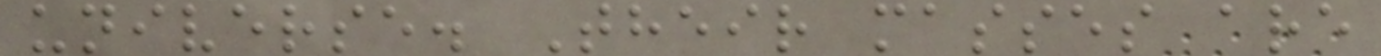universe. Their masses are
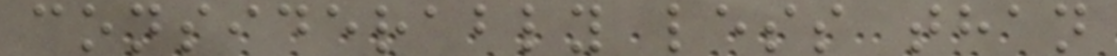considerably less than
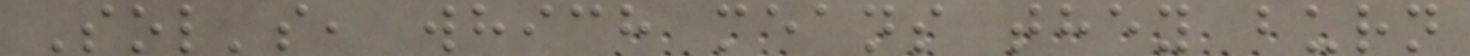Sol's, which means they burn
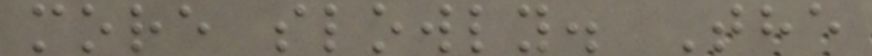more slowly. The
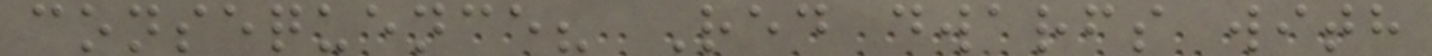consequence? Red dwarfs with
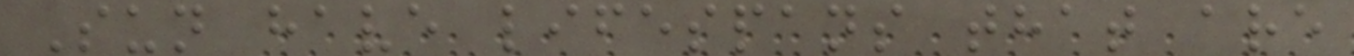Sun have lifespans that are
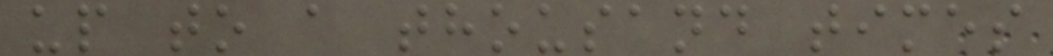up to a thousand times
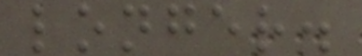longer.
